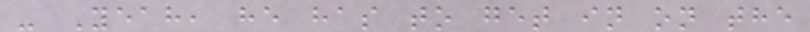- Yeah, he has to get in on the
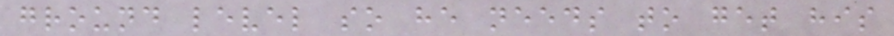ground level so he needs to get his
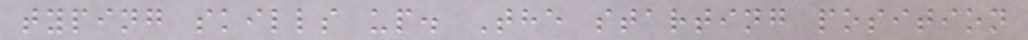typing skills up. The starting position
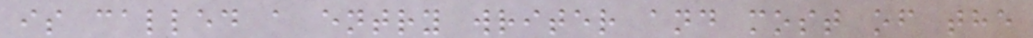is called a entry writer and most of the
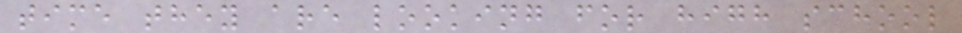time they are looking for high school
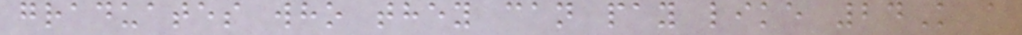graduates who they can pay like 24K a
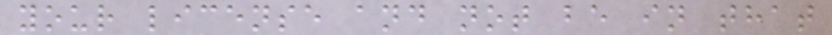your license and not be in that
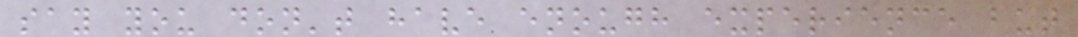say you don't have enough experience but
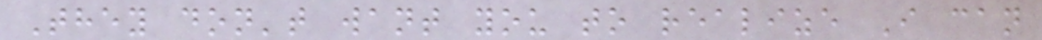They don't want you to realize I can
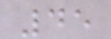45
